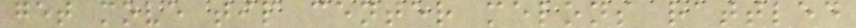get move tip center melons rattled
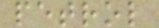petrol
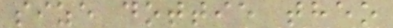size dottie theo
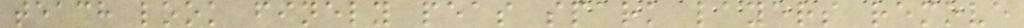teach look finely peas spark layers remove
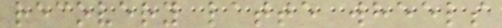recovery latte wheels
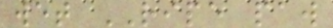wet RIPE paw
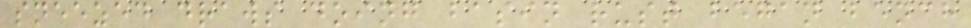sneezed draws doing basin rust began bench
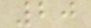20
